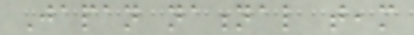Japan national team
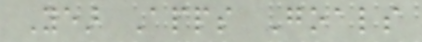Year Apps Goals
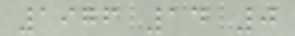1976 14 0
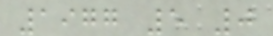1977 5 0
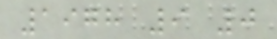1978 9 0
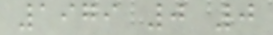1979 0 0
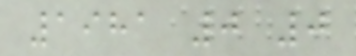1981 0 0
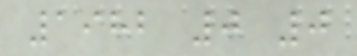1982 0 0
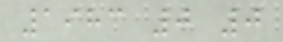1983 0 0
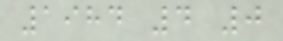1984 4 0
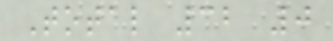Total 32 0
